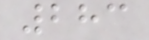283
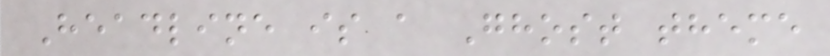Headline is a Ghost theme
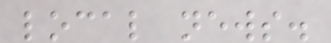local news.
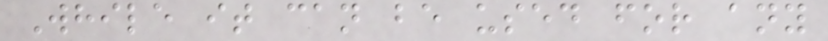While it can be used for any
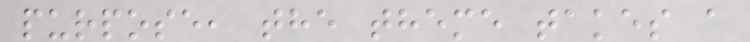purpose, the theme takes a
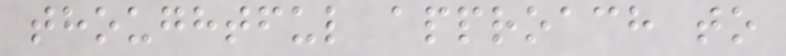thoughtful approach to
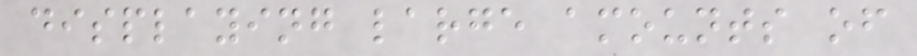displaying large amounts of
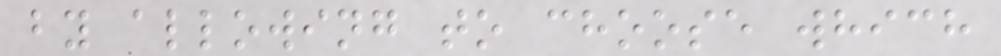by allowing to choose which
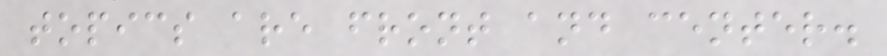topics are front and center.
